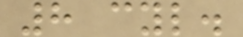8 cyl.
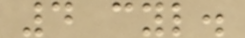4 cyl.
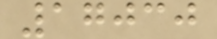17030
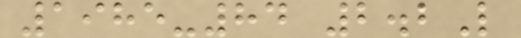1985-84 2.2L
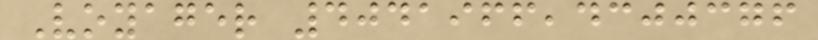Voyager 4041966,4300376
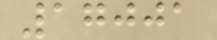17001
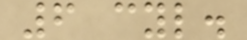6 cyl.
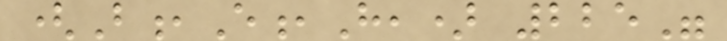(B,E,H,) 225"
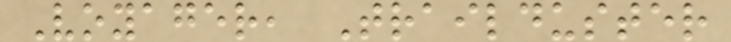Voyager, Trailduster
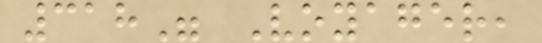318" Voyager,
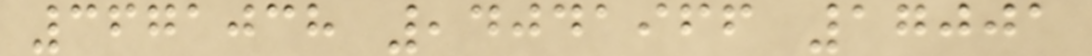3671038 ,4041966 17001
